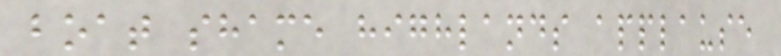boat shame highlands applause
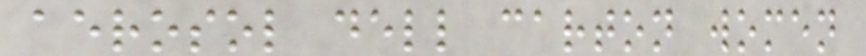aerosol dell carton women
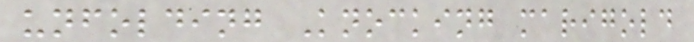unfolding Knocking marigold
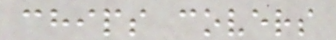chips covers
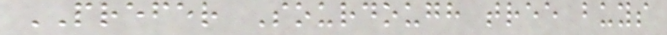PREFER Sourdough tree buys
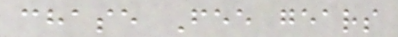chase Fee gears
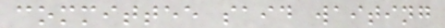committee said waiting
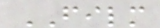FILM
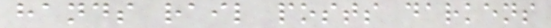hands rail posts darkens
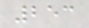253
